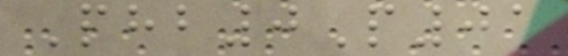Phb0P01
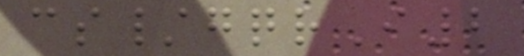cs/gqrI2
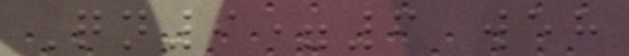Qn9=6 weh
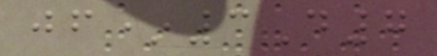jf*3D7
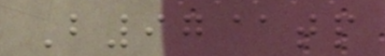B97@tp
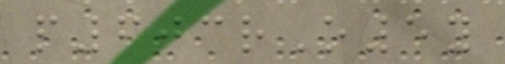p603rO5y
